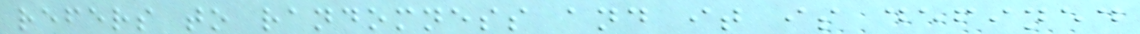refers to randomness and it is defined
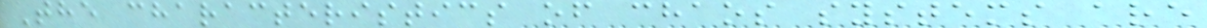The characteristics of chaos systems are
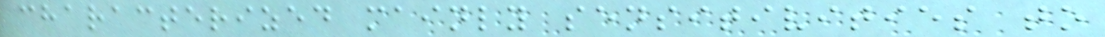characterized mainly sensitivities to
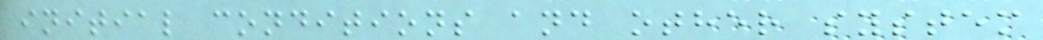initial conditions and other system
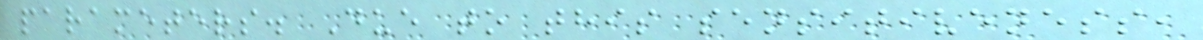parameters. Due to this sensitiveness,
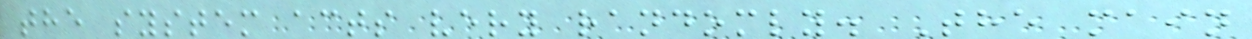the system acts very randomly. The main
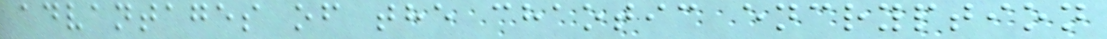advantages of the chaotic encryption
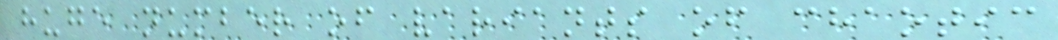huge number of variants of chaotic
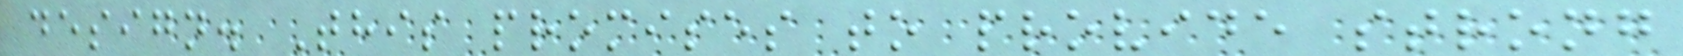design. This promises to provide strong
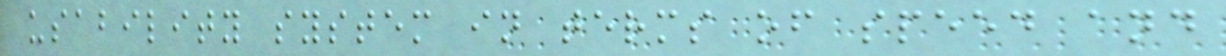usability system in terms of speed and
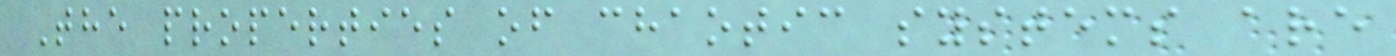The properties of chaotic systems are
